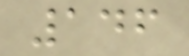146
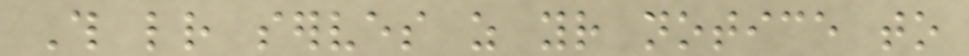This letter serves as your notice to
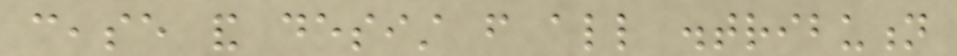cease and desist from all distribution
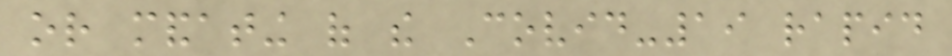or mandating of the Covid-19 rapid
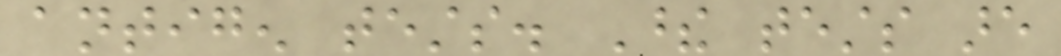antigen tests. These tests are
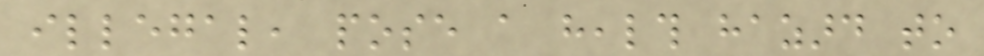illegal, pose a health hazard to
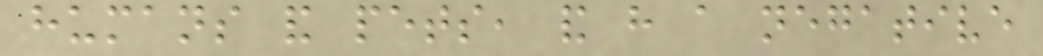humans and pets, and have a negative
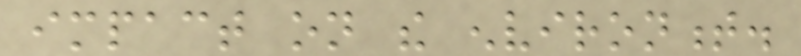impact on the environment.
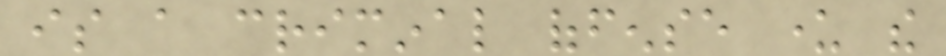is a criminal offense under the
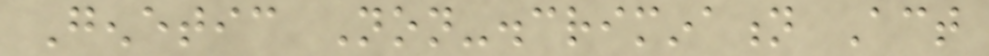Genetic Non-discrimination Act
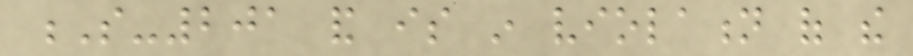S-201 and is in violation of the
